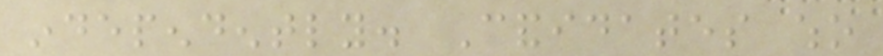independently. Candidates who
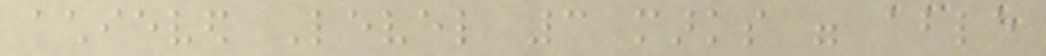achieved Level 3 marks were able
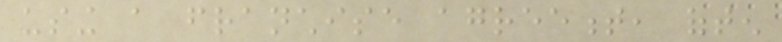using a franchise agreement, often
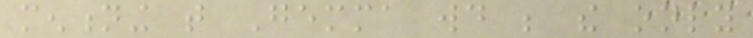mentioning that Gemma would be the only
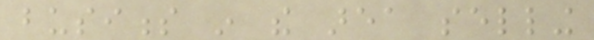business in the area selling
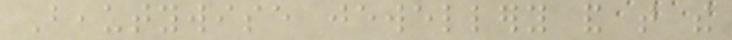Beautywise jewellery and that the
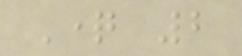Question 2
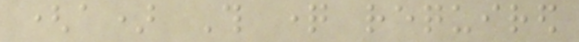(a) This question required
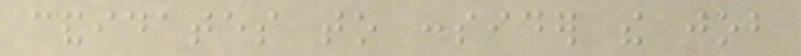candidates to consider the job
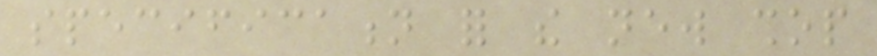specification for the new shop
